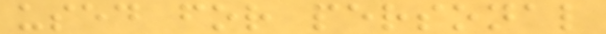used for personal
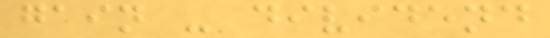gain - dividend
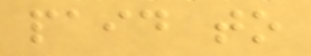paid to
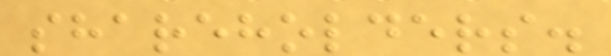shareholders.
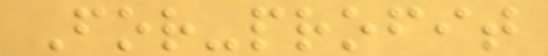For-profit
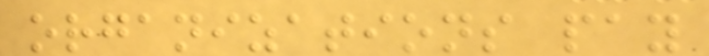organizations pay
